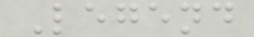Legend
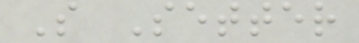S Setter
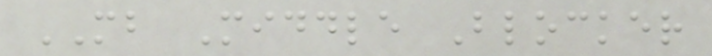MB Middle Blocker
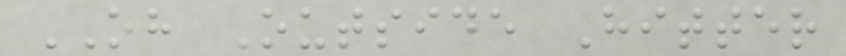OH Outside Hitter
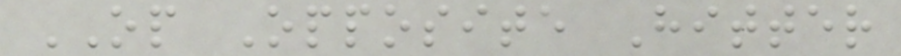OP Opposite Hitter
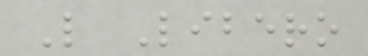L Libero
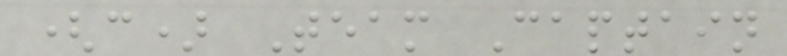(c) Team Captain
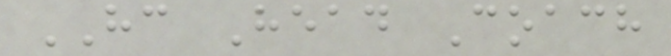HC Head Coach
